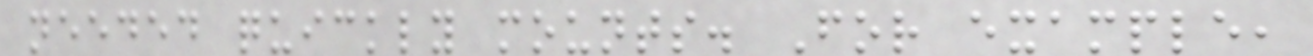needed quickly mounts. For example,
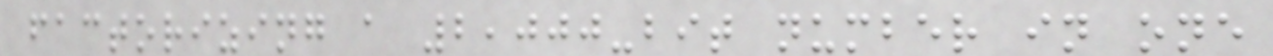factorizing a 2,000-bit number in one
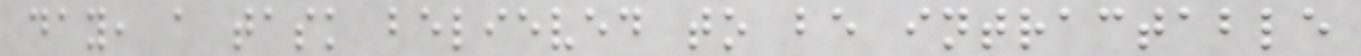day, a task believed to be intractable
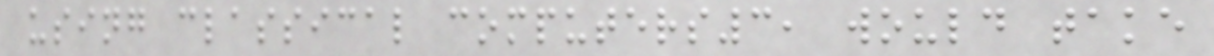using classical computers3, would take
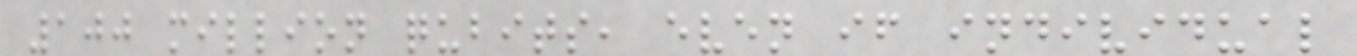100 million qubits, even if individual
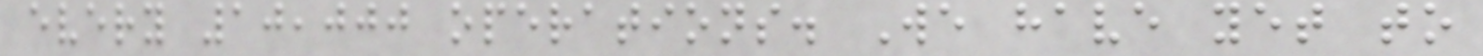every 10,000 operations. We have yet to
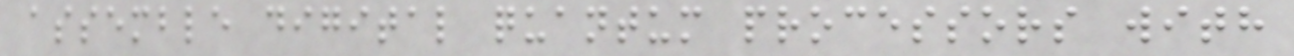assemble digital quantum processors with
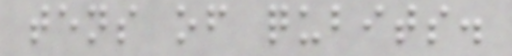tens of qubits.
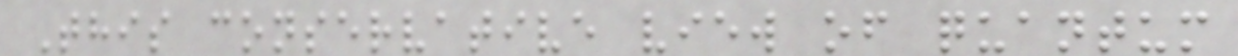This conservative view of quantum
